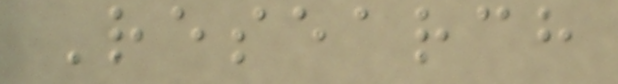Research
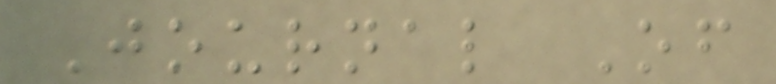Journal Of
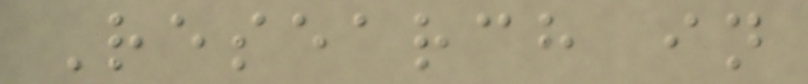Research in
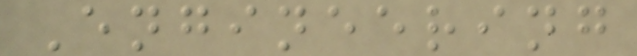Engineering
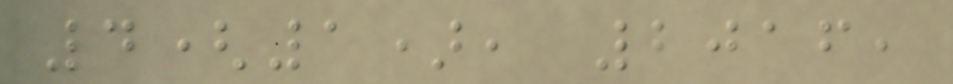4(1), 2016,
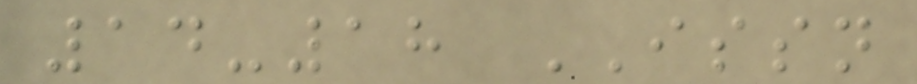14-18 ISSN
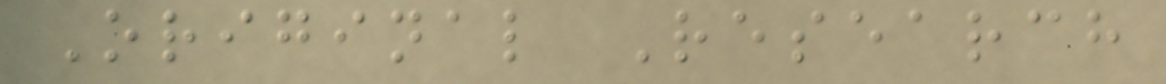Original Research
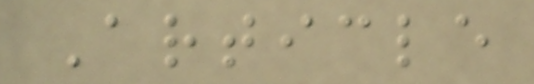Article
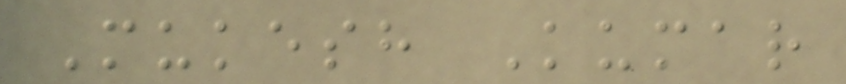Mukesh Kumar
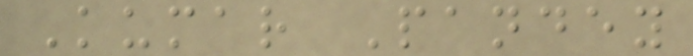Kumar Pandey
